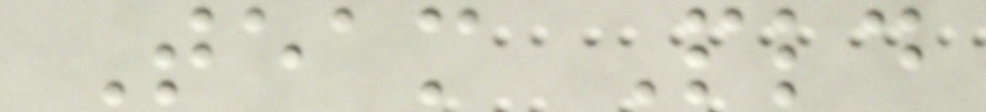Team Pld
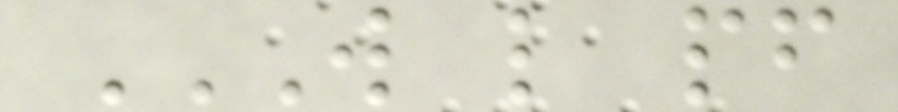W L PF
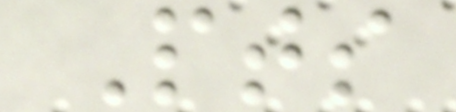Pts
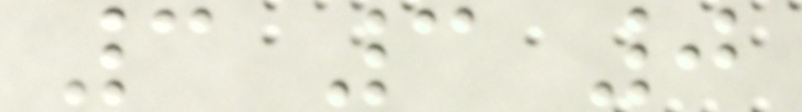3 3 0
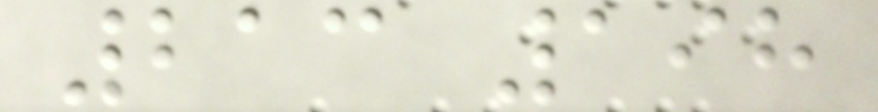213 198
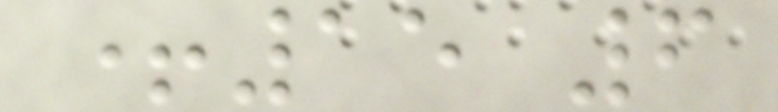+15 6
